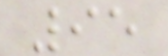95
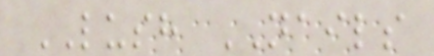LUSH NAILS
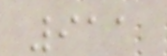911
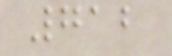712
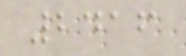2416
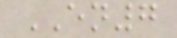EN7
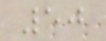50
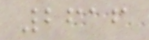2616
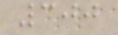300
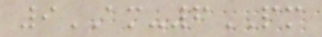9AM-6PM
